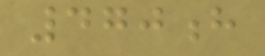470h
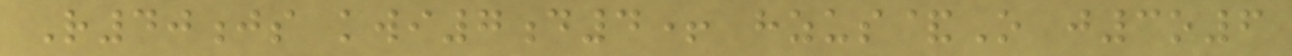R40js kwi7d4+ hzus&O j3o6
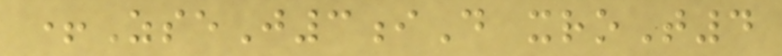+ZseJ3iD xroT4
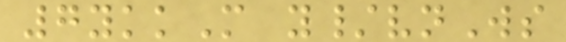7ykkM y/vnWs
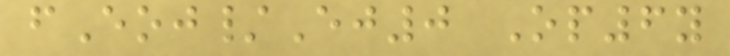fEoj/Ej0 Op6y
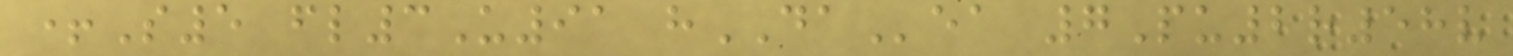+S5 fl3U91 hDAea 7Pu2r58v
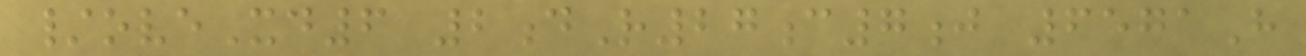/oveXd6 2dR27c7j 6571H
